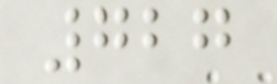727
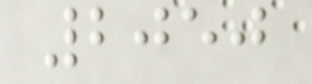2050
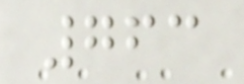763
